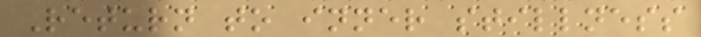Return to inner stillness
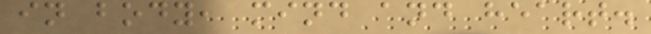in body, mind and heart.
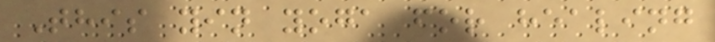This yin yoga for healing
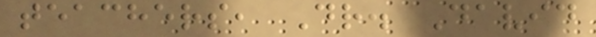teachers, Dr. David
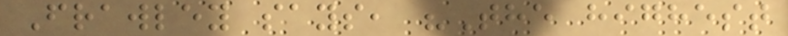Frawley says, "The highest
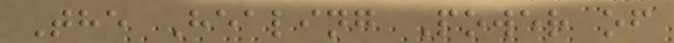The Healing Power of
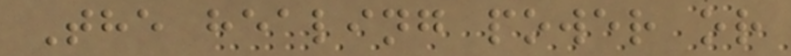The healing power or
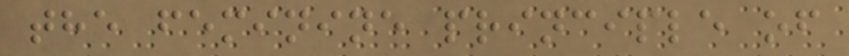the feminine principle of
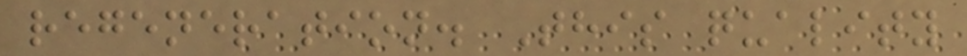regeneration. This quality
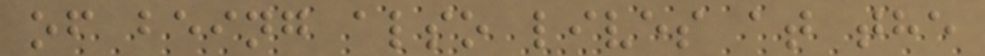of being also lives at the
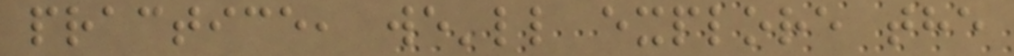practice, we'll explore the
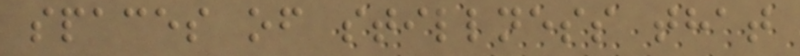spaces of stillness that
